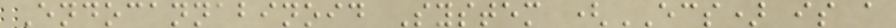Endocannabinoid System (ECS) is a
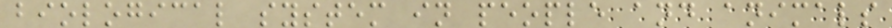biological system in people and animals
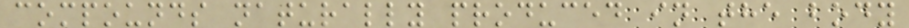compounds naturally produced in the body
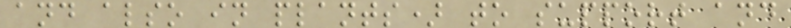and also in plants) to support and
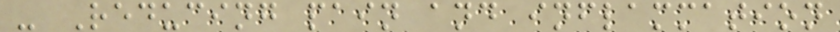- Reducing pain and inflammation
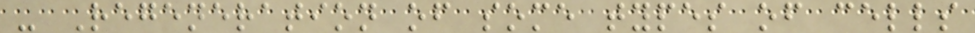- Regeneration of some types of cells
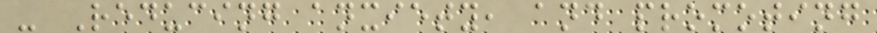- Reducing anxiety, and promoting
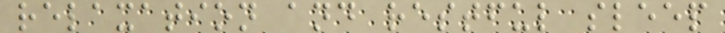relaxation and restful sleep
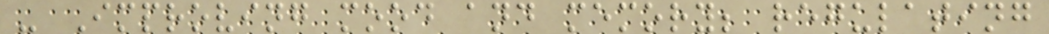- Improving mood and memory; regulating
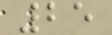25
